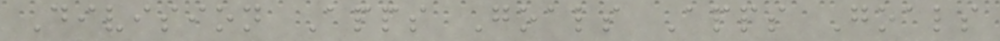Division Apps Goals Apps Goals
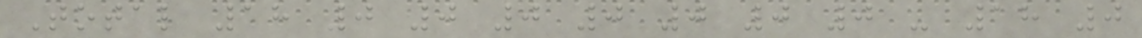Total 18 0 0 0 0 0 0 0 - 18 0
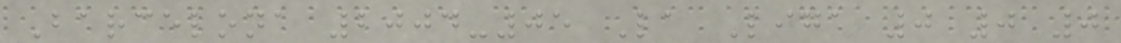Barcelona 2004-05 La Liga 0 0 0
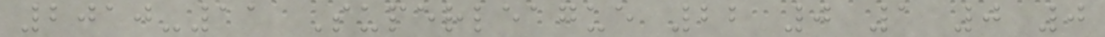2010-11 Superleague 22 0 1 0 0
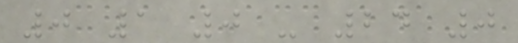0 1 0 - 24 0
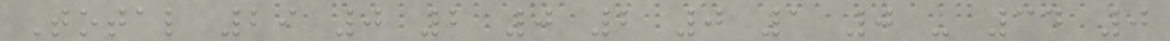Total 29 0 2 0 2 0 1 0 - 34 0
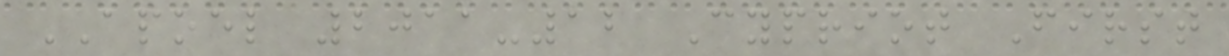APOEL 2011-12 Cypriot First
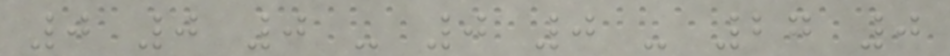0 0 0 - 0 0 - 27 0
